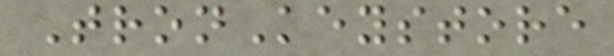TronKeystore
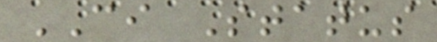CI Status
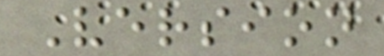Version
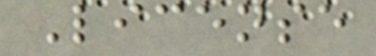License
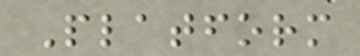Platform
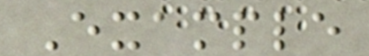Example
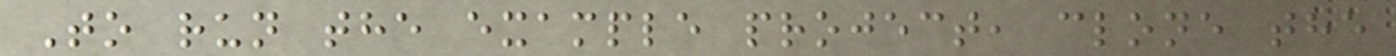To run the example project, clone the
